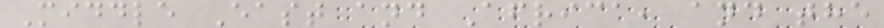Middle East and Africa, and the
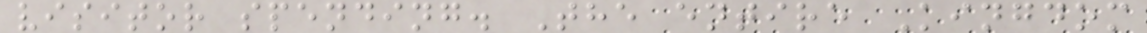visitor spending. The entire Kingdom
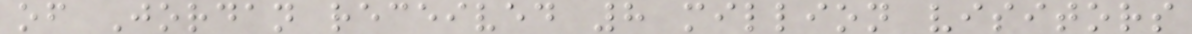of Jordan received 8 million visitors
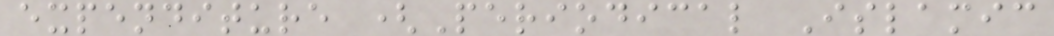expenditure (Periodical Islamic
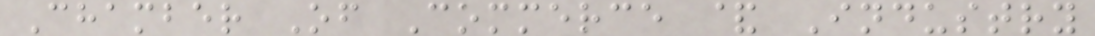Chamber Of Commerce & Industry
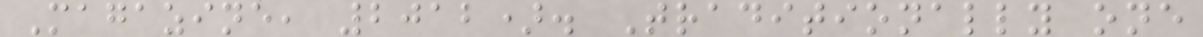Magazine, 2012). Traditionally one
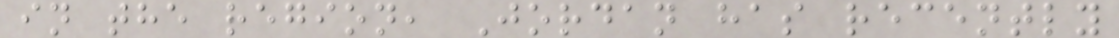in the region, Jordan has recently
